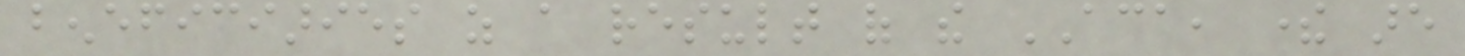beneficiaries as a result of the ACA, there are
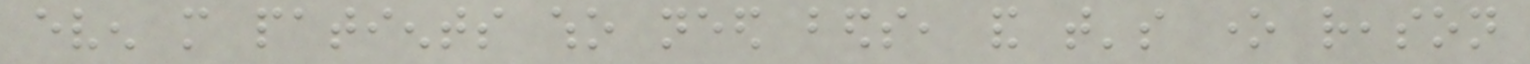even more patients who need beds, and that's one reason
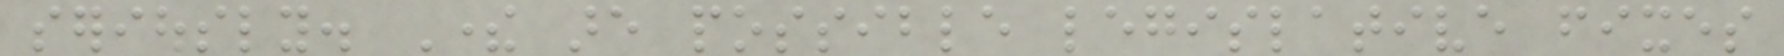seriously. There are possible legislative fixes
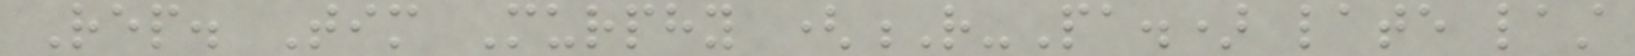Rep. Tim Murphy (R-Pa.) late last
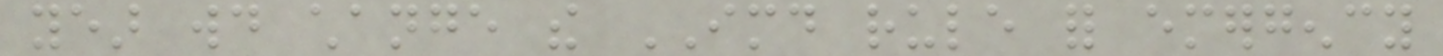year would change the IMD rule for emergency
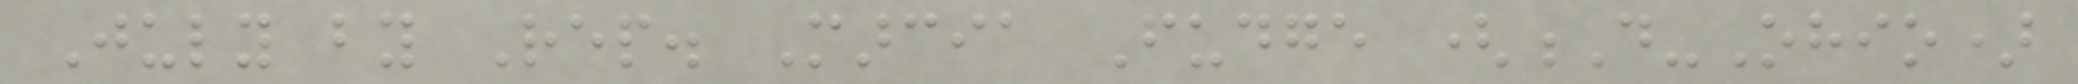July by Rep. Marcia Fudge (D-Ohio)
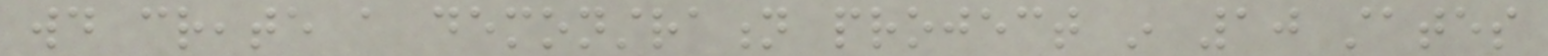would create a demonstration project in 10 states
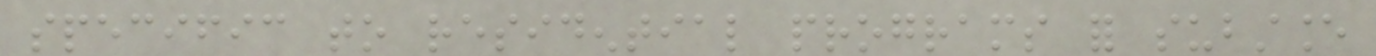specific to residential programs for substance
